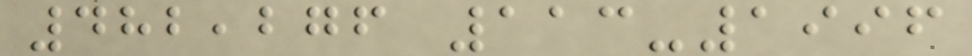482,276 113-1996
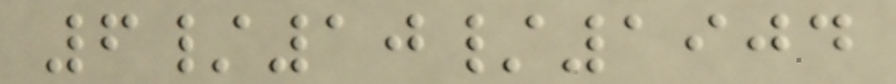6/10/1904
